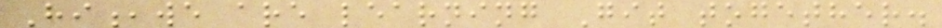Hi,we are learning Git together.
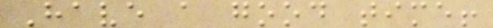Have a good time!
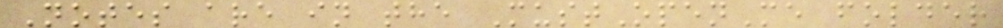Notes are in the MustOpenMe folder
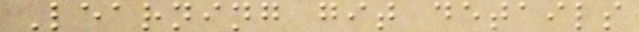Learning git details
